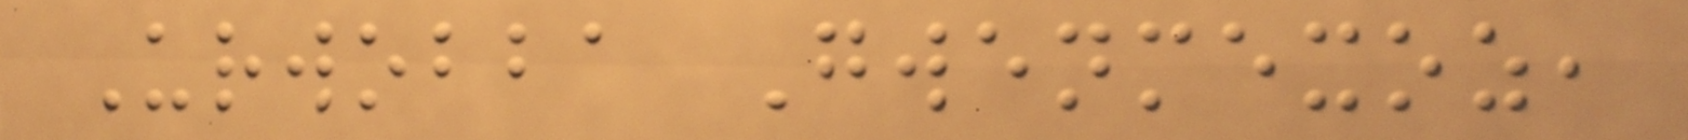Urwobba Gwenmexoz,
